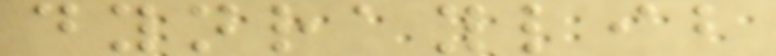dynraylib
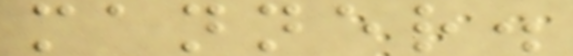manner.
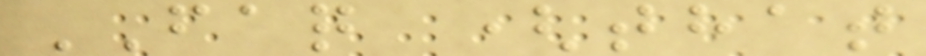FAQ (that
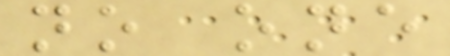no one
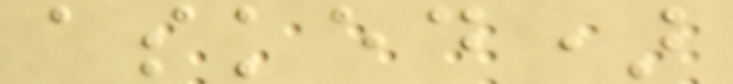asked)
